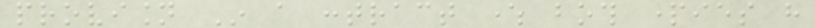provision In a contract where both parties have
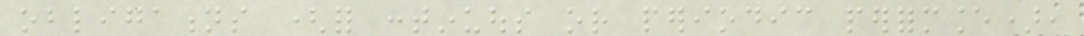obligations (for continuous or periodic performance),
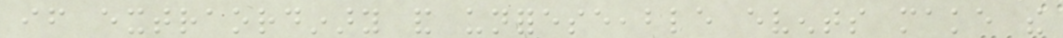if extraordinary and unforeseeable events make the
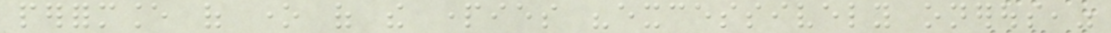performance of one of the parties "excessively onerous,"
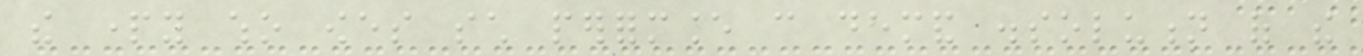the party who owes such performance can demand dissolution of the
